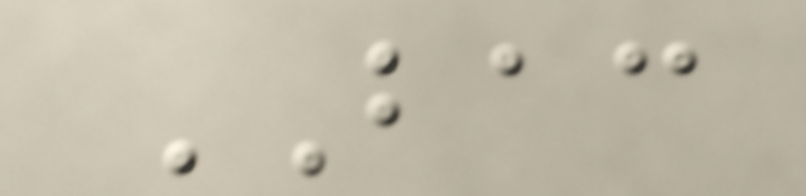BAC
